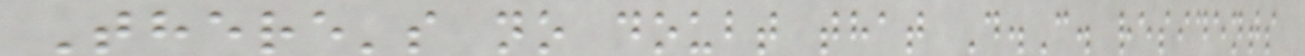There's no doubt that D.C. residents
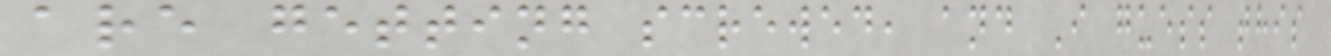are getting screwed, and I guess this
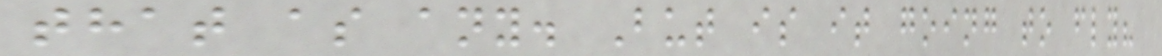that as any. But is it going to fly?
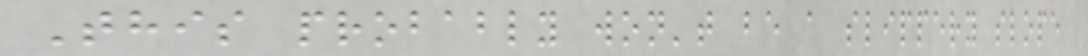This probably won't be a slippery slope
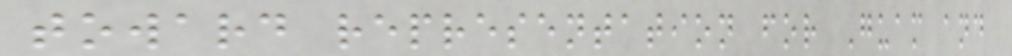toward representation for Guam and
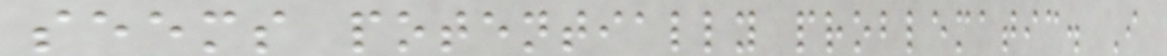seems potentially problematic. I
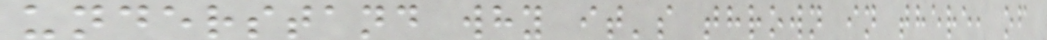understand why it's thrown in there, of
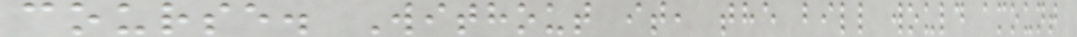course. Without it, the bill would amount
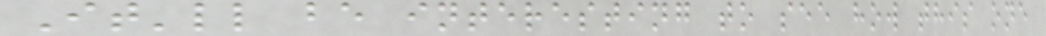It'll be interesting to see how this one
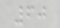60
